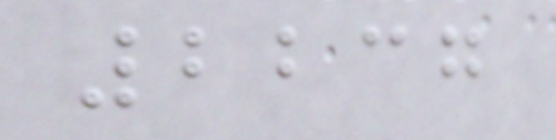2237
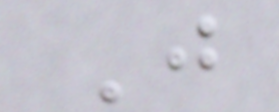J
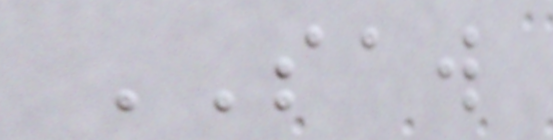SAW
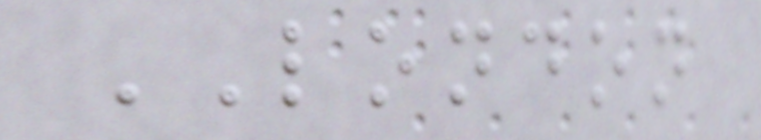LONDON
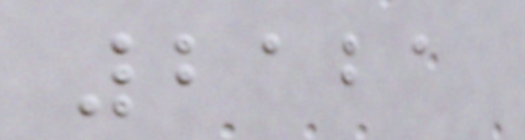2121
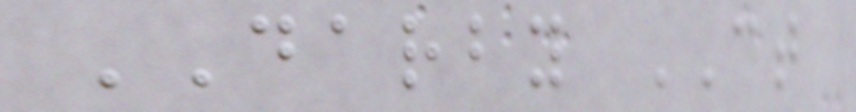DARBY CT
